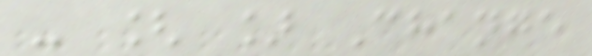- [ ] Change
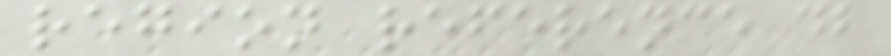region reference db
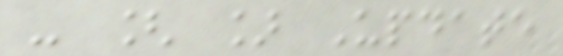- [ ] Update
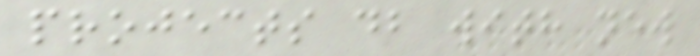projects db with new
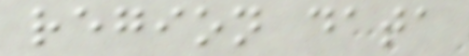region data
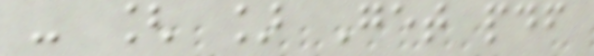- [ ] Get pdf
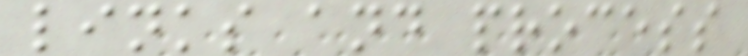links and process
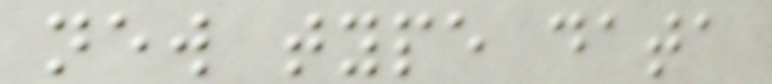new type data
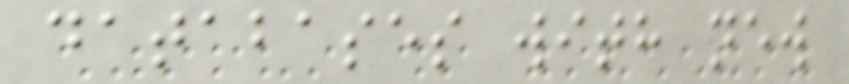databases with new
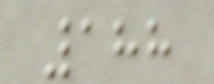188
